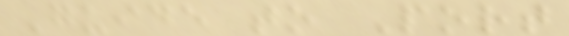Guide to Port
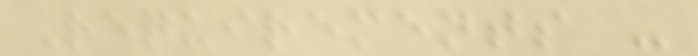Requirements -
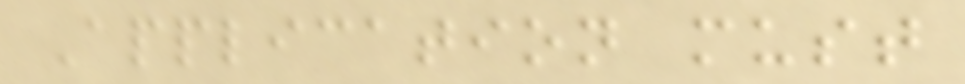Application must
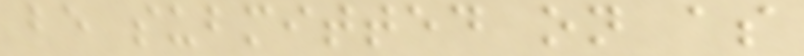be submitted on as
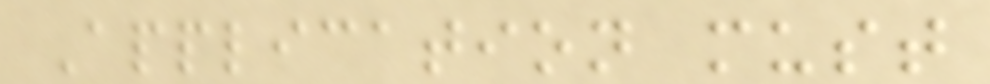Application must
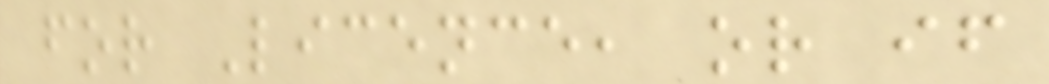for Licence, or if
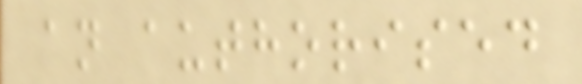an authorised
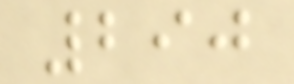290
